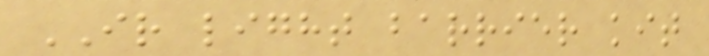IR light barrier kit
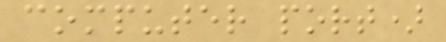computer port)
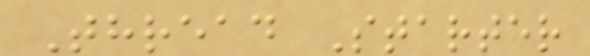Thread Starter
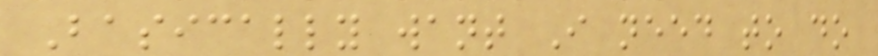Basically want I need to do
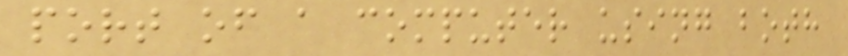port of a computer using both
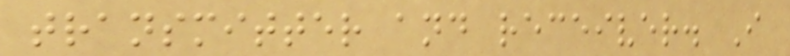transmitter and receiver. I
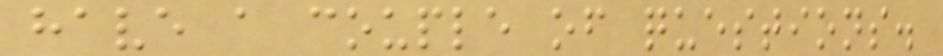have a couple of questions.
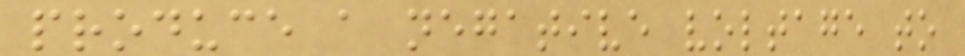produce a negative voltage to
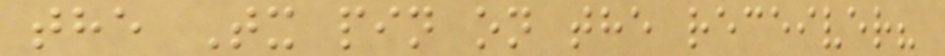the Tx pin on the receiver?
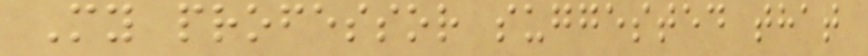My professor suggested that
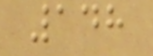148
